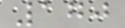170
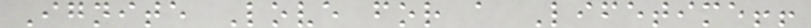Ignite Love for a Lifetime!!
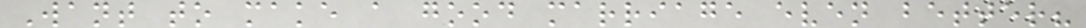Want to make a good marriage even better?
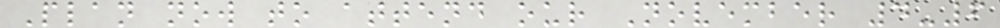Plan now to attend our November 4-6
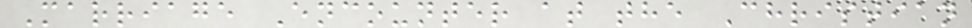Marriage Encounter at the Christian
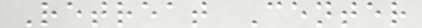Retreat Center
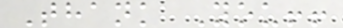Thank You!!
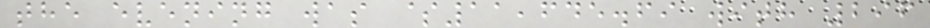the evening was $11,645.69 with 296
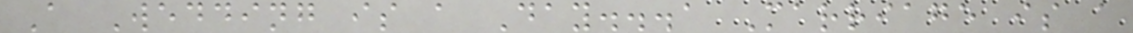A Wedding is a Day...a Marriage is a
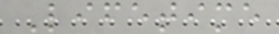Lifetime
